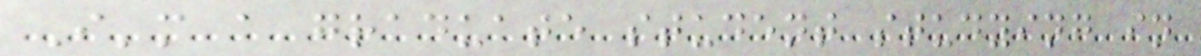I'm a graduate student studying in
